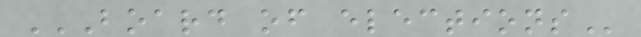BOARD OF ELECTIONS
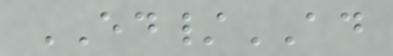ED/AD
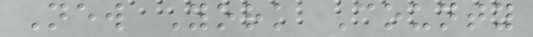New York County
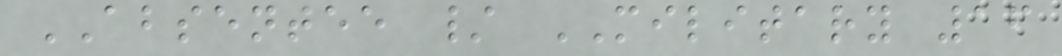ABSENTEE / MILITARY 16
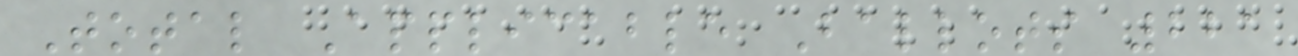Total Applicable Ballots 221
